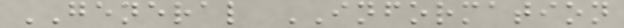GENERAL INFORMATION
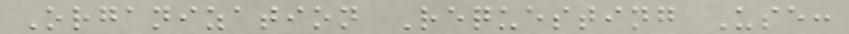Organization Requesting Use:
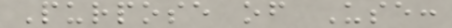Purpose of Use:
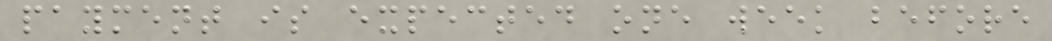payment is expected one week before
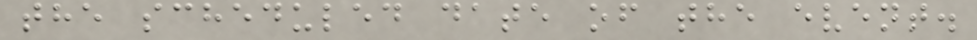the scheduled date of the event.
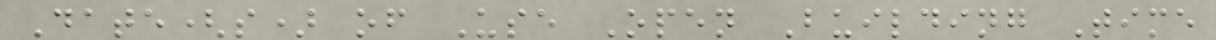Date(s) of Use Open Building Time
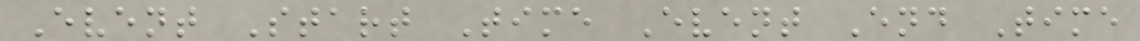Event Start Time Event End Time
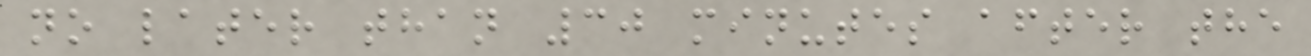no later than 30 minutes after the
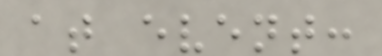at event:
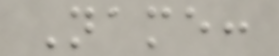Name:
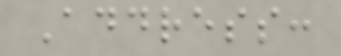Address:
